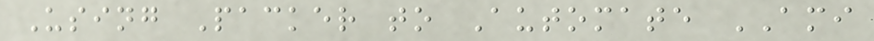Using Packer to Automate AMI
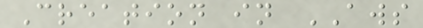Creation in AWS
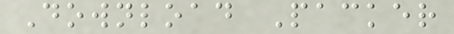Download Packer
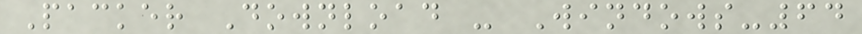Packer Download - Windows-64
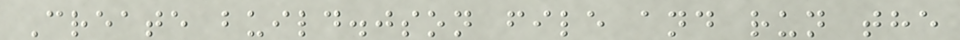Create build.json file and run the
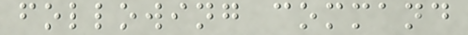following command
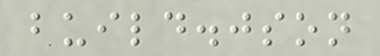build.json
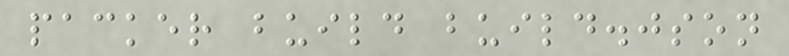packer build build.json
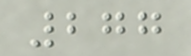277
